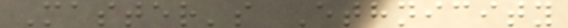Master's Ethnicity
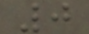0
